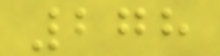278
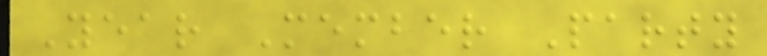Year Member Party
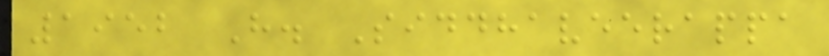1952 H. Siddhaveerappa
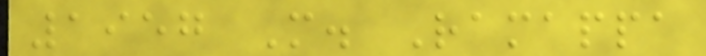1957 M. Ramappa
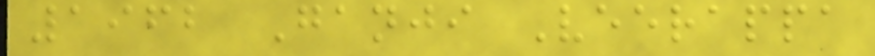1962 Ganji Veerappa
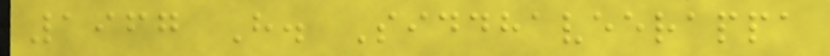1967 H. Siddhaveerappa
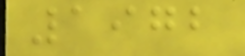1972
